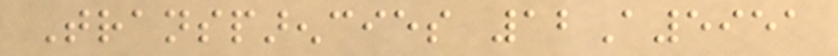Transparencies 12A5951
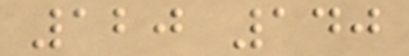120 140
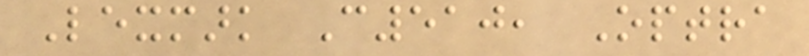Lexmark C510, Optra
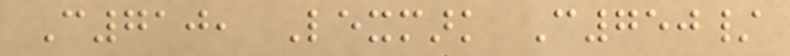C710, Lexmark C750/
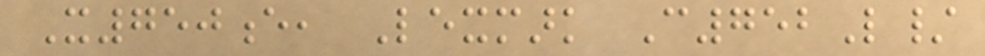X750e, Lexmark C752L/
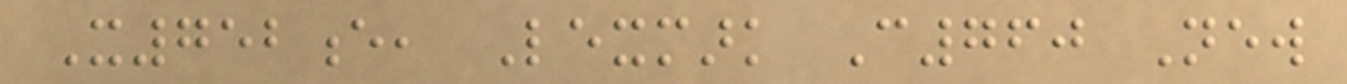X752e, Lexmark C760 New
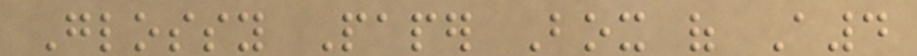Glossy Paper Box of A4
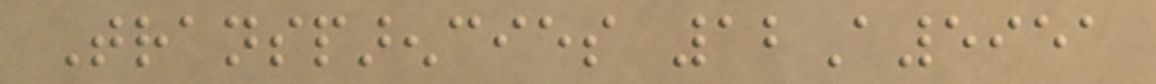Transparencies 12A5951
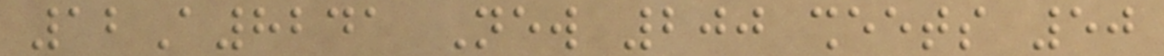12A8241 New 200 sheets 50
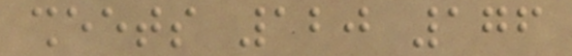sheets 120 176
